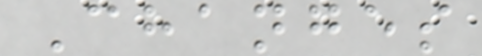Changes
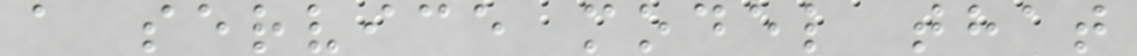a service model that
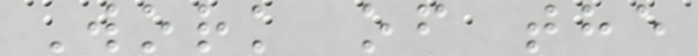Work of the
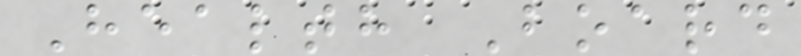Health Board
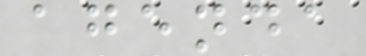agenda
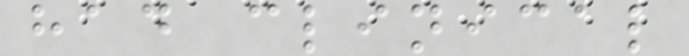had clinical
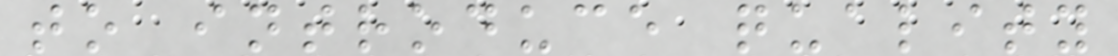to introduce quality
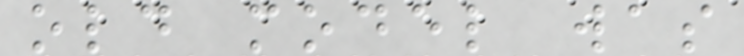old model was
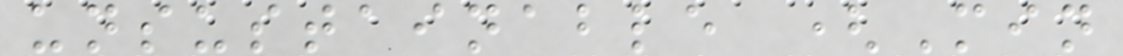unsustainable (Min
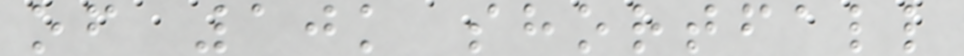of 10k shortfall
